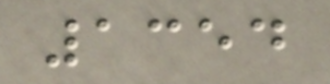1354
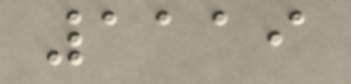1119
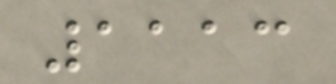1113
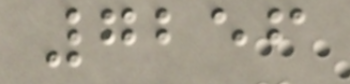7256
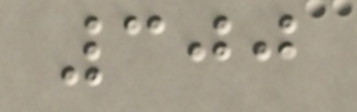300
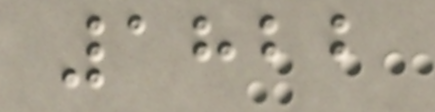1822
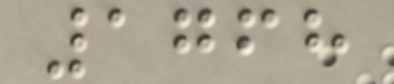1768
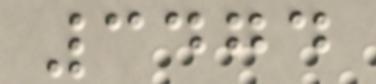3474
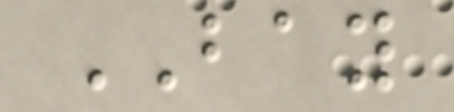BAY
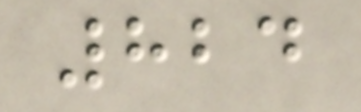824
